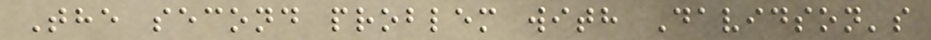The second problem with Davidson's
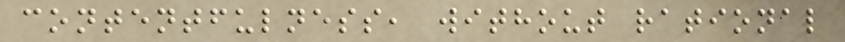contentfulness, without rational
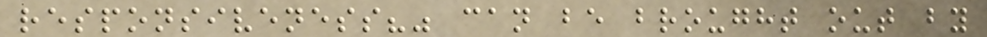responsiveness?" can be brought out by
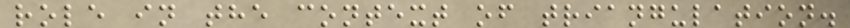role in the context of triangulation.
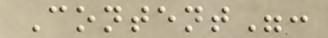Content":
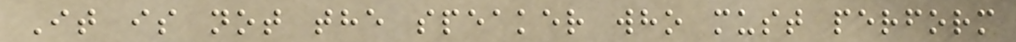It is not the speaker who must perform
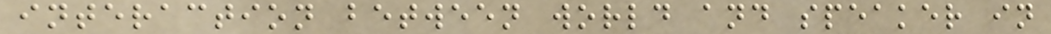interaction between world and speaker in
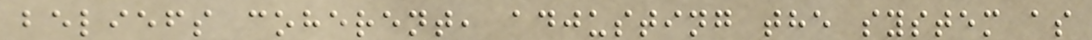beliefs coherent, adjusting the system as
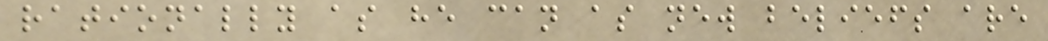rationally as he can as new beliefs are
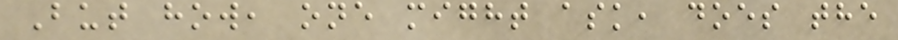But how, one might ask, does the
